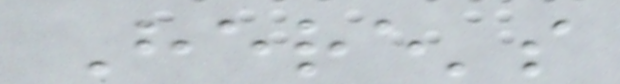Here's
